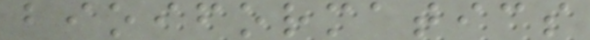bioiformatics
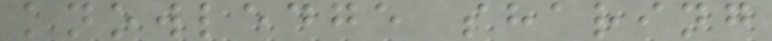knowledge sharing
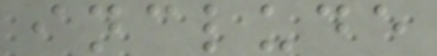include
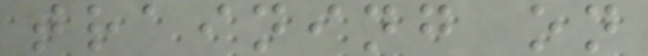training on
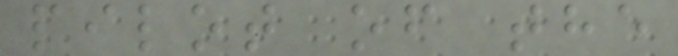pilot of the
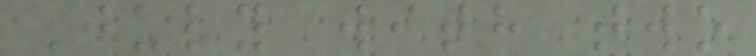July with two
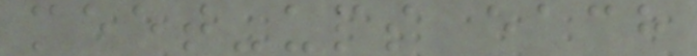meet-ups each
